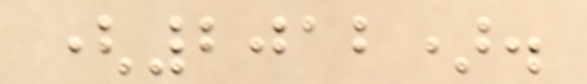(2012).
